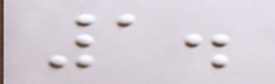1.
